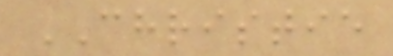CHRISTIE
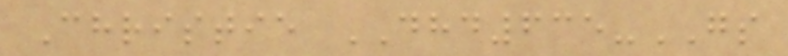Christie DHD635-GS
